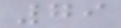79
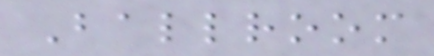Ballroom
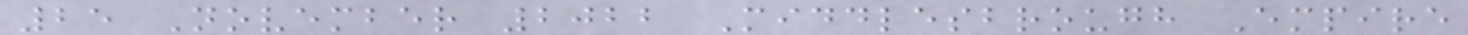25 November 2022 Middlesbrough Empire
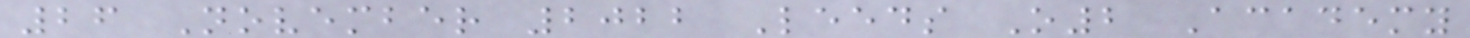26 November 2022 Leeds O2 Academy
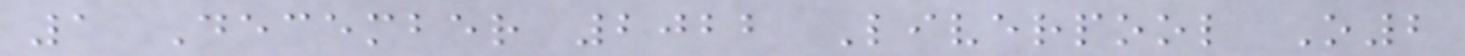1 December 2022 Liverpool O2
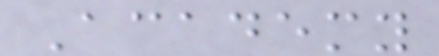Academy
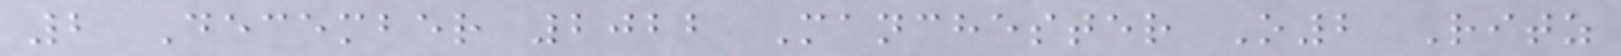2 December 2022 Manchester O2 Ritz
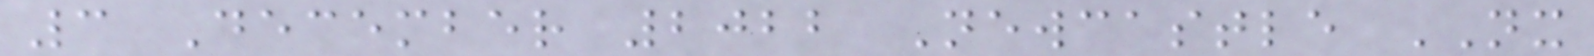3 December 2022 Newcastle NX
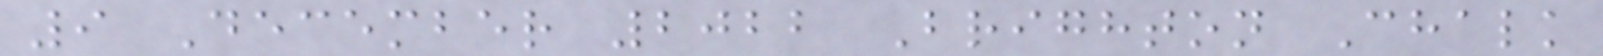9 December 2022 Brighton Chalk
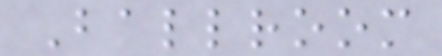Ballroom
